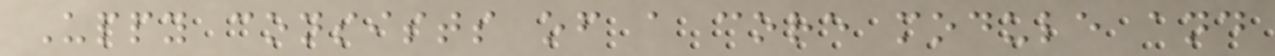Uppy consists of a core module and
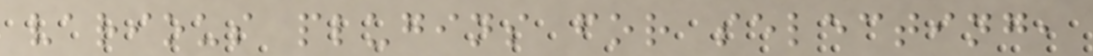various plugins for selecting,
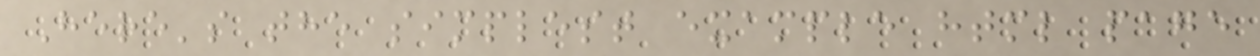Here's the simplest example html page
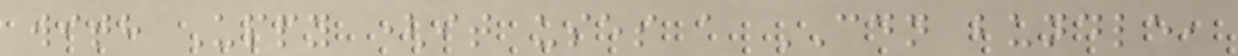with Uppy (it uses a CDN bundle,
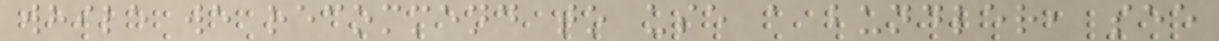while we recommend to use a bundler, see
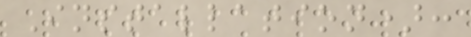Installation):
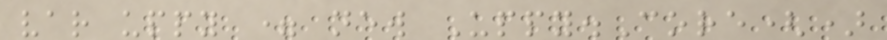var uppy = new Uppy.Core()
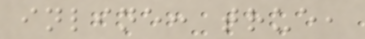inline: true,
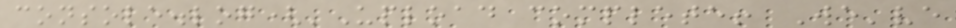console.log('Upload complete! We've
